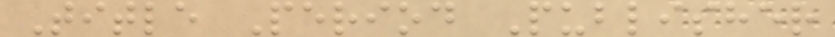Title Period Publisher
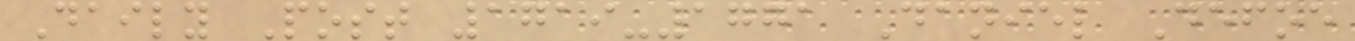Daily Post 1719-1771 Daniel Defoe
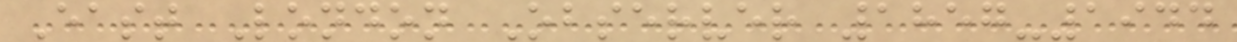East London Observer 1857-1944
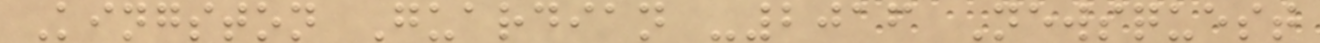Kingston Guardian -2016 Newsquest
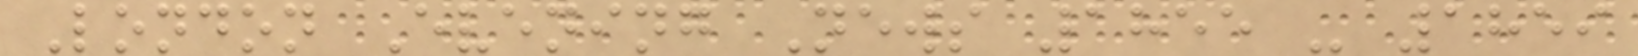London Evening News 1855 - 1859
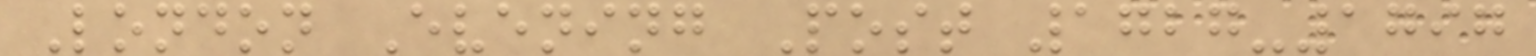London Evening Post 1727-1797
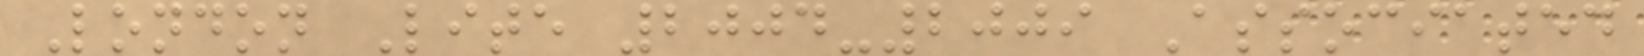London Lite 2004-2009 Associated
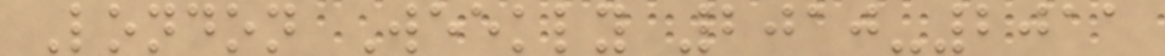London Weekly 2010-2011
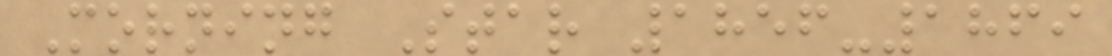Morning Star 1856-1869
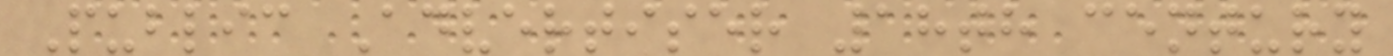Public Advertiser 18th century
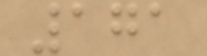171
